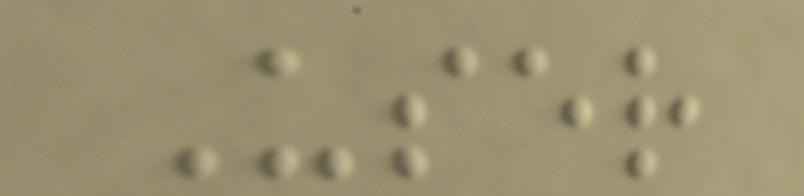User
